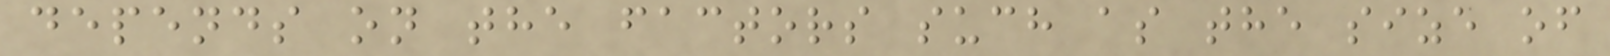depends on the factors such as the size of
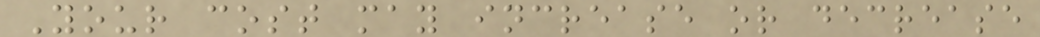Your cost may increase or decrease
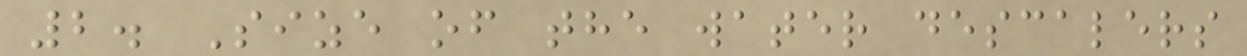2. Size of the water descalers
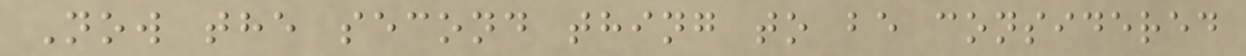Now the second thing to be considered
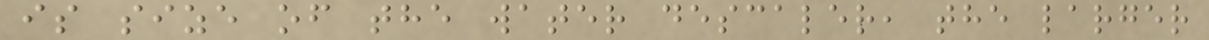is size of the water descaler, the larger
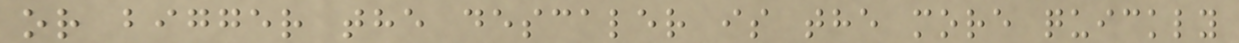or bigger the descaler is the more quickly
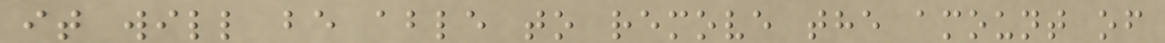it will be able to remove the amount of
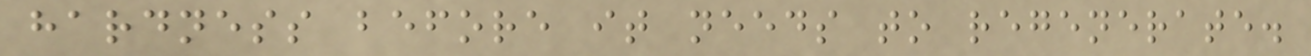hardness before it needs to regenerate.
